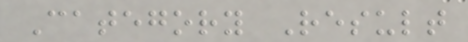Category Result
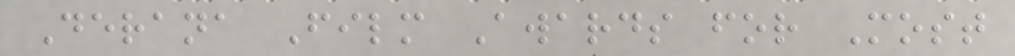Derana Film Awards for Most
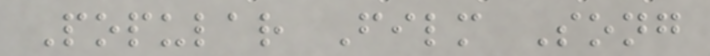Popular Film Song
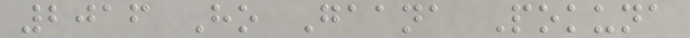2016 Ho Gaana Pokuna
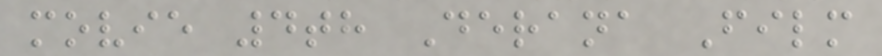movie 4th Derana Film
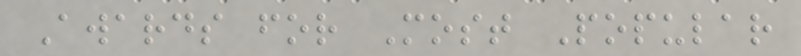Awards for Most Popular
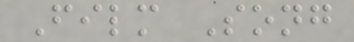Film Song
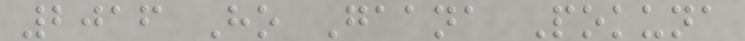2016 Ho Gaana Pokuna
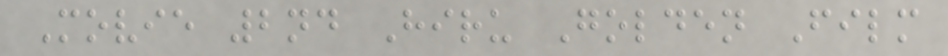Movie 2nd Hiru Golden Film
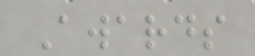Awards
